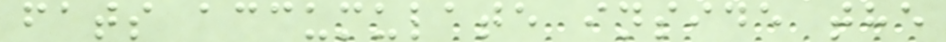fats accumulate inside the
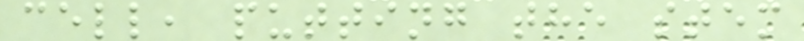cell, putting the stem
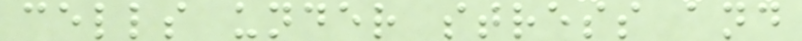cells under stress and
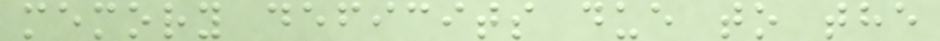memory deficits due to the
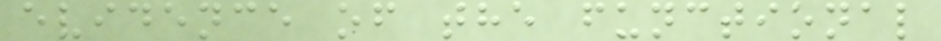evidence of the functional
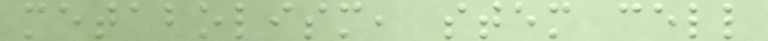metabolism, stem cell
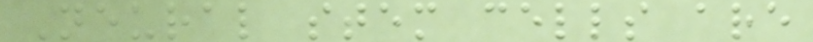Neural stem cells are
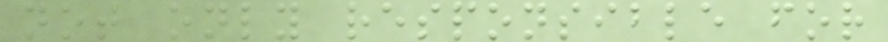not only responsible for
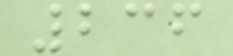236
